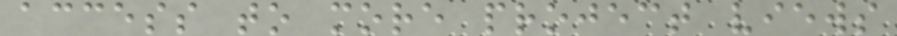access to more project views
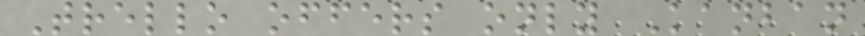Trello offers only Kanban
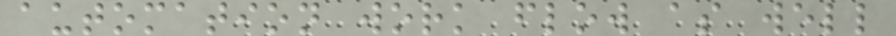automation work flow as well
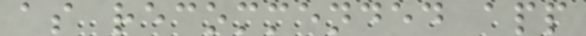as recommended app
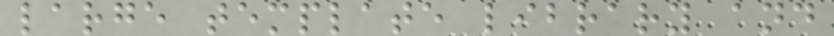large template library and
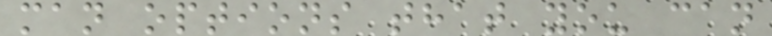man options that you can
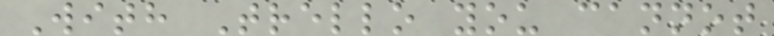With Trello you cannot
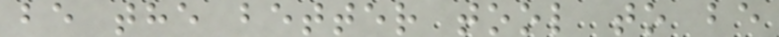be the better tool to be
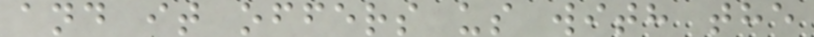and it offers us with the
